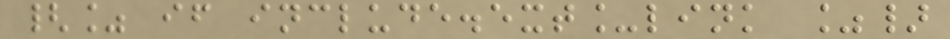{% if include.ext_link %}
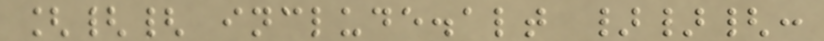[{{ include.alt }}{:
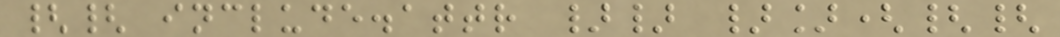{{ include.attr }} }]({{
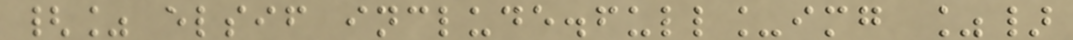{% elsif include.full_img %}
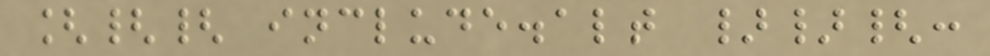[{{ include.alt }}{:
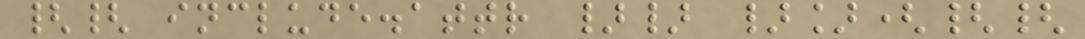{{ include.attr }} }]({{
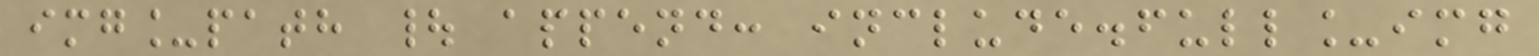img_path | append: include.full_img
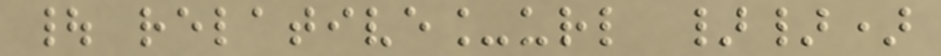| relative_url }})
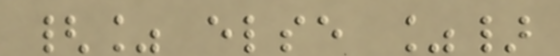{% else %}
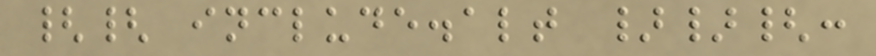{{ include.alt }}{:
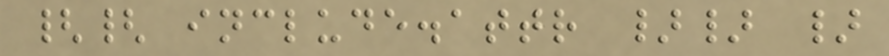{{ include.attr }} }
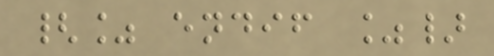{% endif %}
